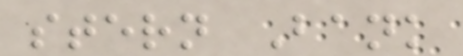stern Bank
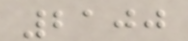2100
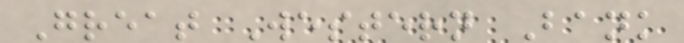Great Western Bank
